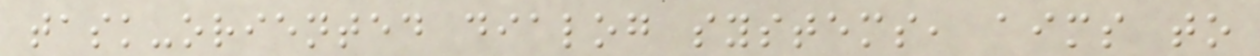task-oriented dialog systems, aims to
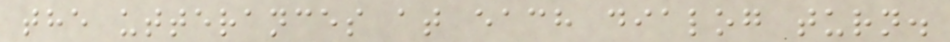the utterances at each dialog turn.
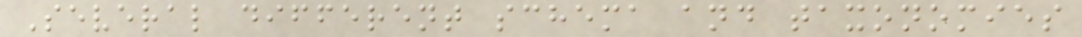Several different schema and taxonomies
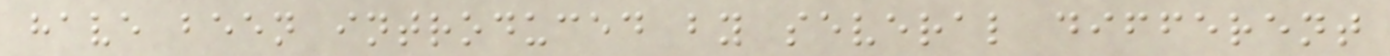have been introduced by several different
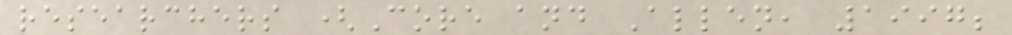researchers (Core and Allen, 1997;
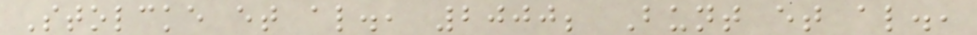Stolcke et al., 2000; Bunt et al.,
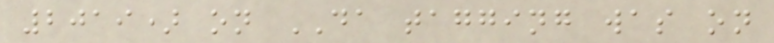2019) on DA tagging was on
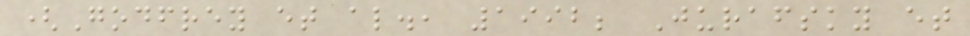(Godfrey et al., 1992; Jurafsky et
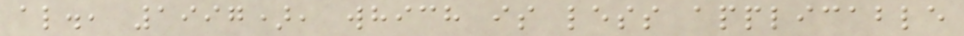al., 1997), which is less applicable
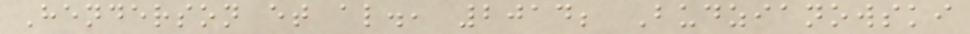Henderson et al., 2014; Budzianowski
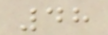48
